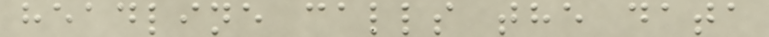headline calls the data
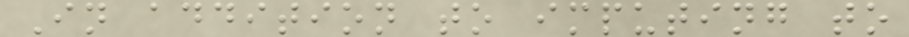In addition to imputing to
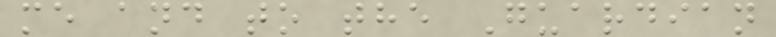me and to the Guardian
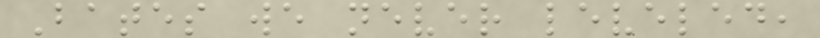Bates we never leveled,
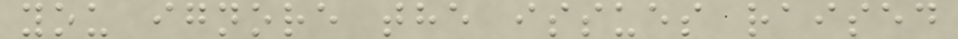you ignore the issues raised
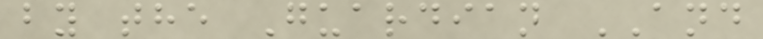by the Guardian AND
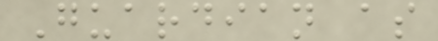Guardian as
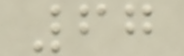67
